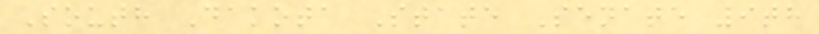South Dakota State Senate 9th
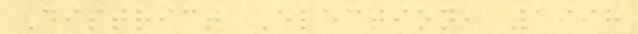District Election, 1998
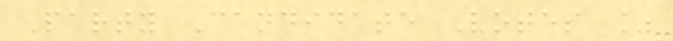Party Candidate Votes %
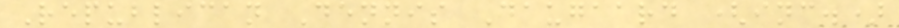Republican Dennis Daugaard (inc.)
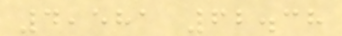4,581 62.38
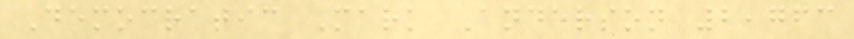Democratic Mark Anderson 2,763
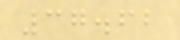37.62
